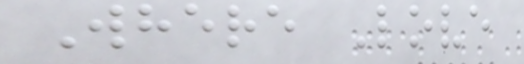Where Love
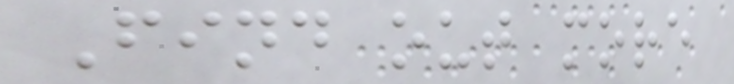Find out more
